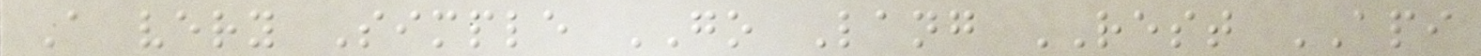A very Simple GO Lang REST API
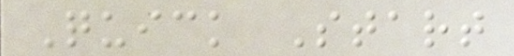Quick Start
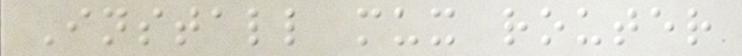Install mux router
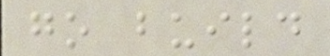go build
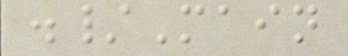./Main
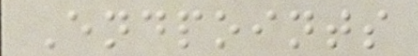Endpoints
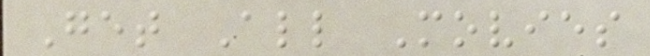Get All Movies
